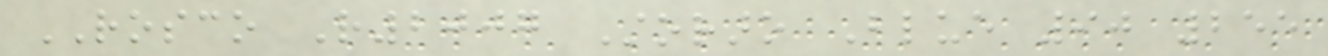ROSCO R2007 Storaro Blue 90 255
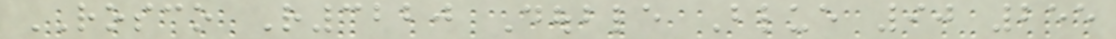ROSCO R3220 Double Blue 90 255
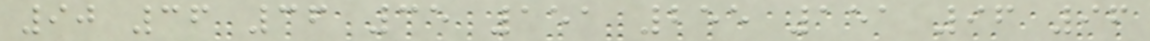90 36 36 35 151 255 151 96 96
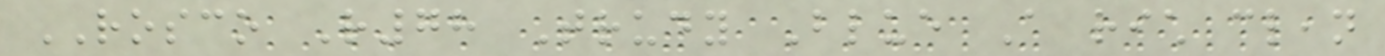ROSCO R78 Trudy Blue A rich clean
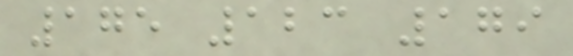175 123 179
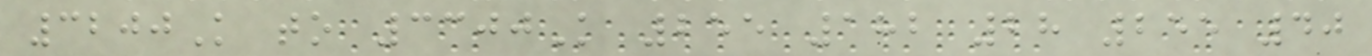3200K to 3300K 255 182 28 255 40
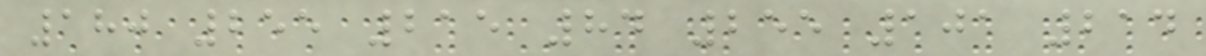180 255 215 84 255 101 214
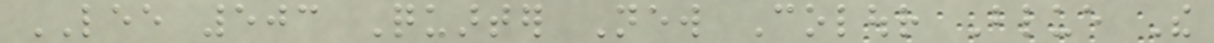LEE 503 Quarter New Colour Blue The
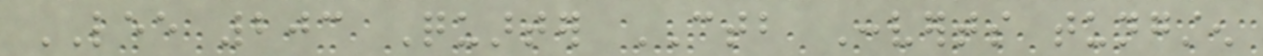LEE 203 Quarter CTB Converts tungsten
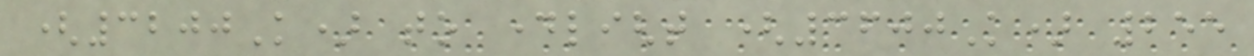(3200K) to daylight (3600K) 255
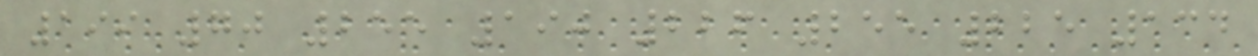199 70 255 190 226 255 225 134
